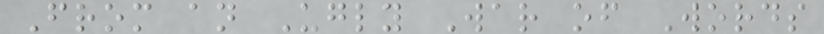From an Ugly War of Words
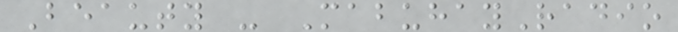Beauty - MabuhayRadio
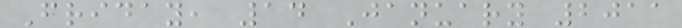Friday, 14 January 2011
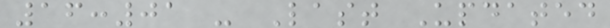16:01 - Last Updated
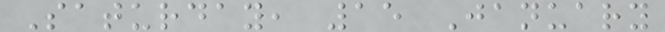Saturday, 15 January
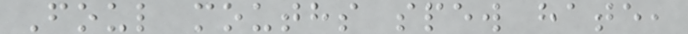Foul mouths spew hate,
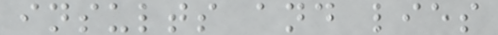insults and lies
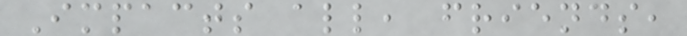Impacts all, friends,
